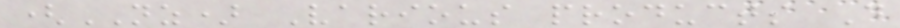(NZ) Various products D
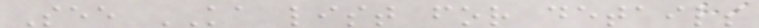See KA list for details
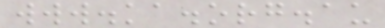www.ka.org.au
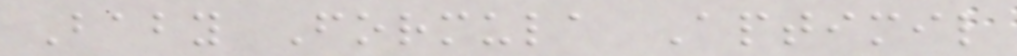Baby Formula Aptimil
